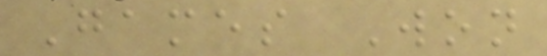Games Won
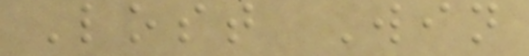Lost Win
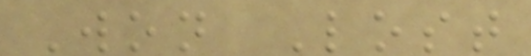Won Lost
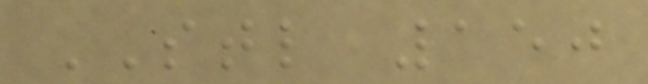STL 150
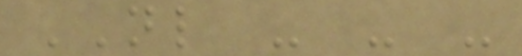NL - - -
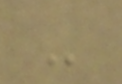-
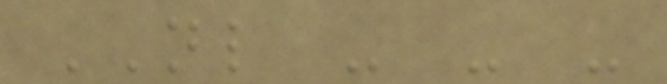NL - - -
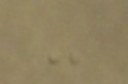-
